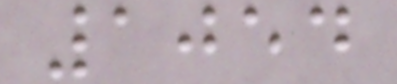1054
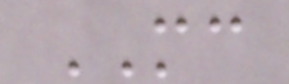MC
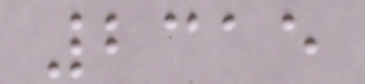2315
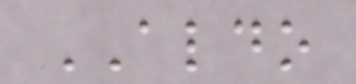ALDO
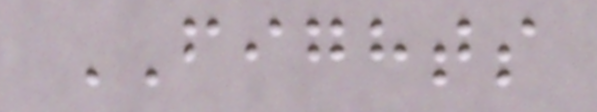FIGHTS
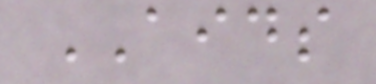AIDS
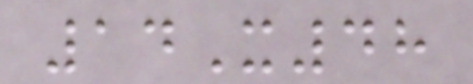14X48
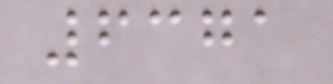6371
